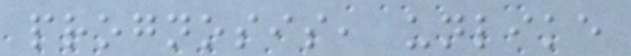prognosis, unlike
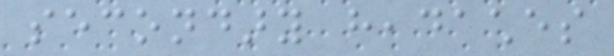secondary headaches
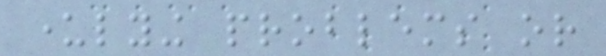underlying problems or
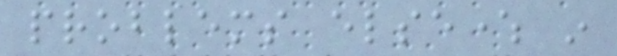problems elsewhere in
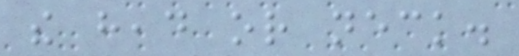the head or neck.
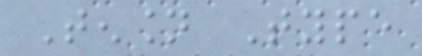Tension Type
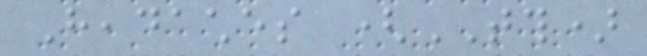Headaches (TTH)
